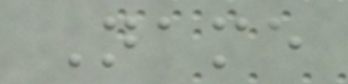Name
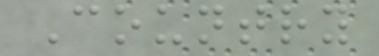Country
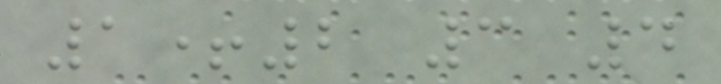1+2 3 4
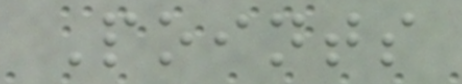Points
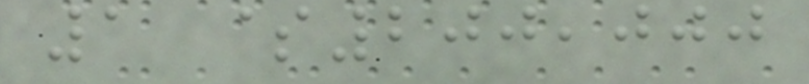1 $200,000
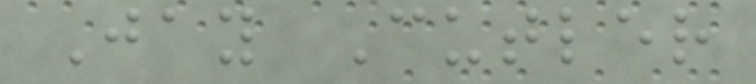Jay Cutler
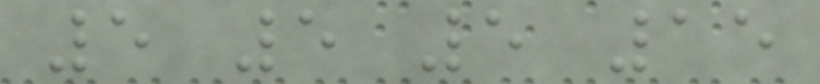5 5 5 15
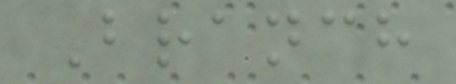Branch
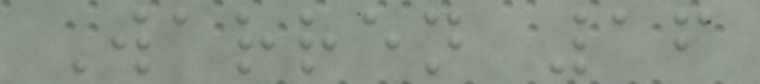Warren 16
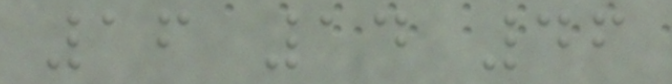16 14 46
